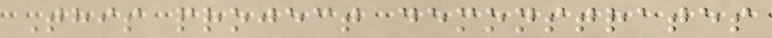This project demonstrates
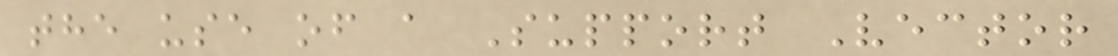the use of a Support Vector
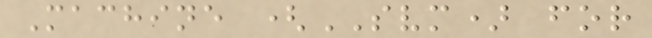Machine (SVM) for
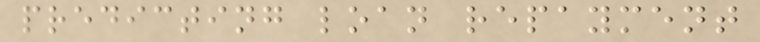predicting loan repayment
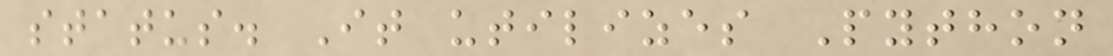status. It utilizes Python
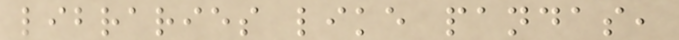libraries like pandas,
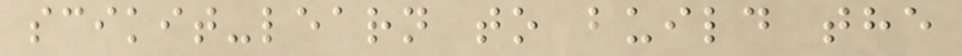scikit-learn to build the
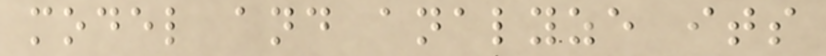model and analyze its
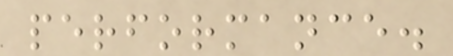performance.
